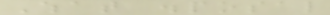What disposal
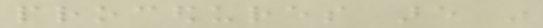procedures are in
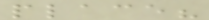place?
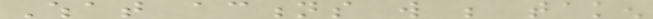What actions will be taken
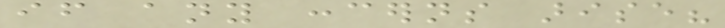if any concerns arise?
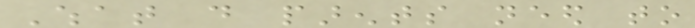What do parents need to
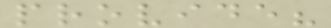provide?
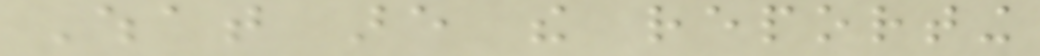What are the reporting
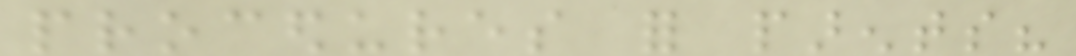procedures for parents?
